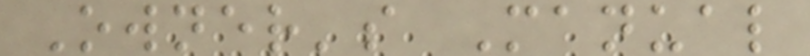Owner's Manual
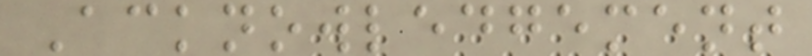Acknowledgement
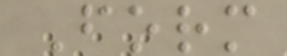Form
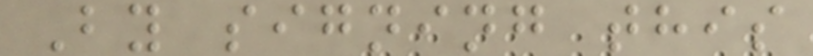By signing this
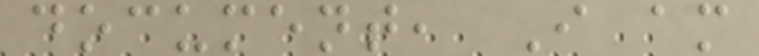document, I am
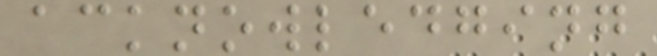acknowledging
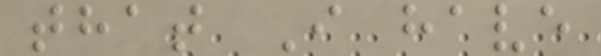that I have
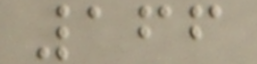166
